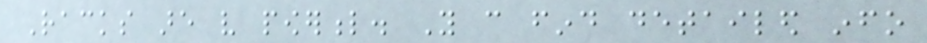Racks are very powerful. You can find detailed info
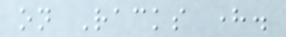on Racks here.
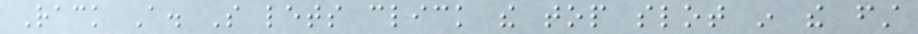Rack A. So lets click the top slot in the first
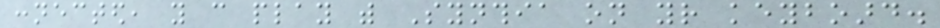connected, you can play with Synthia on your keyboard.
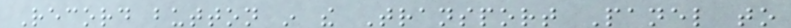Record button in the Transport Panel to
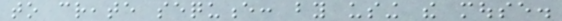to create sequence: by using the mouse.
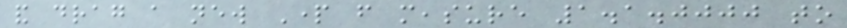and drag a new Part from measure 1.1.0000 to
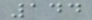144
